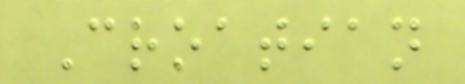Croatian
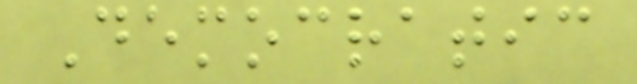Democratic
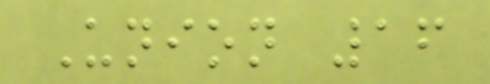Union 16
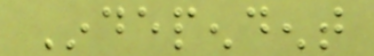Independent
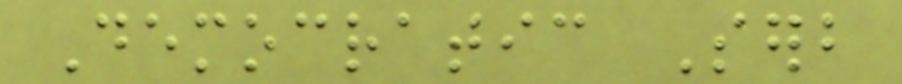Democratic Serb
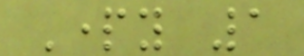Party 1
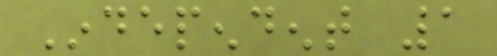Independent 1
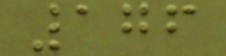176
